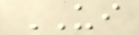UI
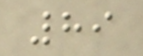89
